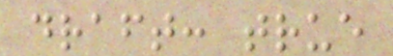draft: true
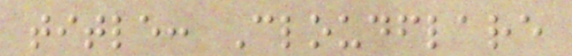title: Cloudflare
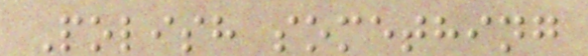Polish something
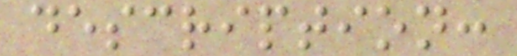description:
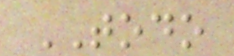TODO
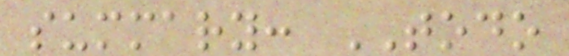summary: TODO
